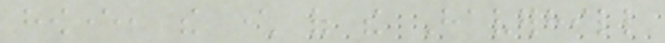however, the character of the Haverhill
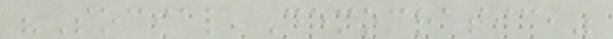"Social Democratic,"
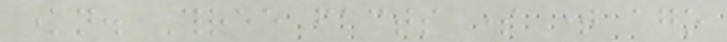known. Three facts some time ago
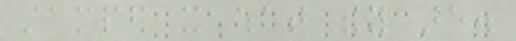stamped it what they are.
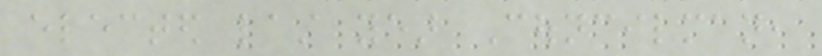elected last year Councilman,
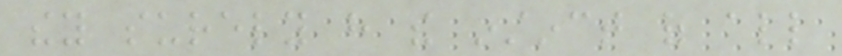they surely have the instinct of all
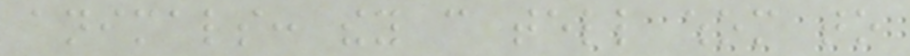animals: they can tell whom to
